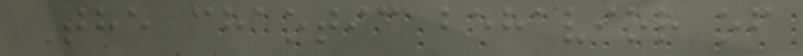The chaotic behavior of
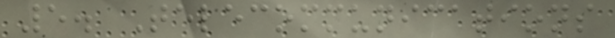5. Telecommunications
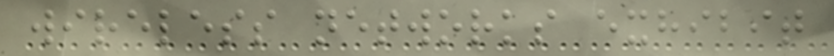wireless networks exhibit
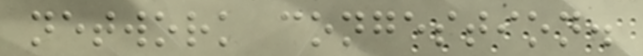network congestion.
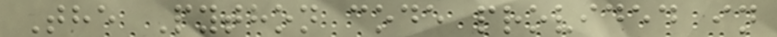The Python code provided in
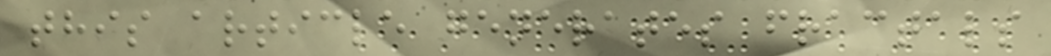this article generates fractals
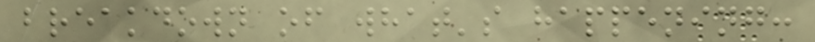breakdown of what's happening:
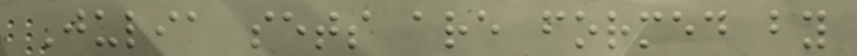Julia sets are formed by
